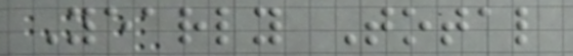Yearly Total
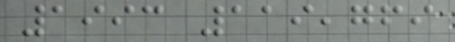1993 119,769
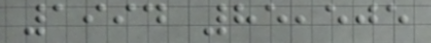1994 85,505
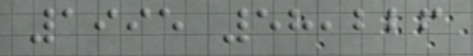1995 58,226
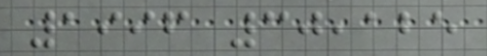1996 30,125
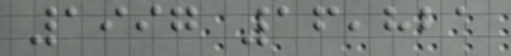1997 16,821
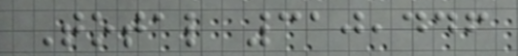Total 310,446
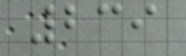239
